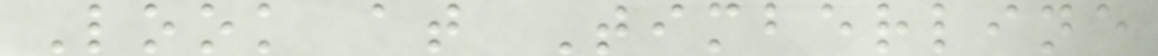Look at Timberline
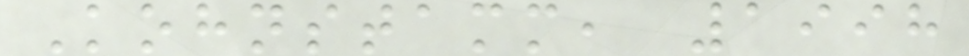Kohnstamm, 1998
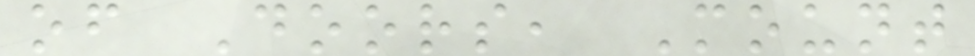of Doors, Mount
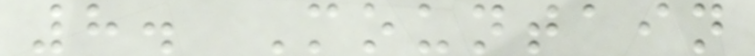8. Mountain
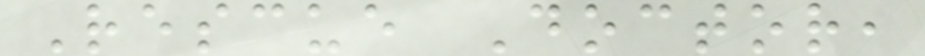Rescue Doctor,
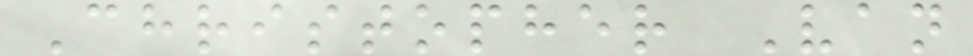Christopher Van
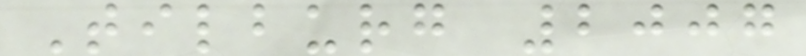Tilburg 2007
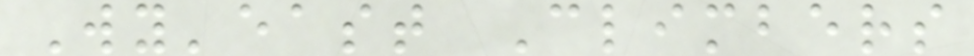Wy'east Climbers
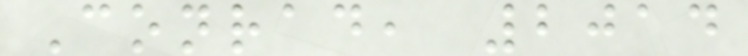Conrad, 2014
